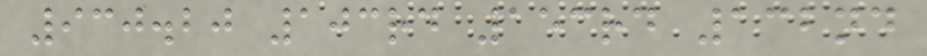930.20 103rd 153rd 132nd
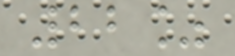22%
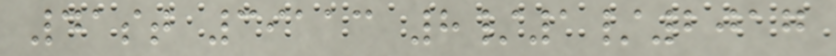41st 39113 8/1/2017
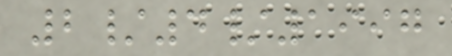2/4/1997
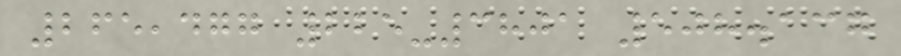265,477 225-3801 508.137
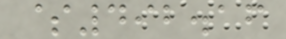$492.16
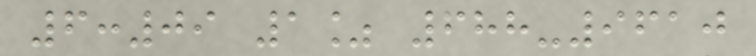6:09 1% 688-9610
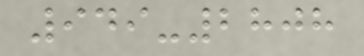949-2808
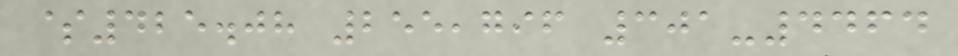$425.08 255,796 301-4464
